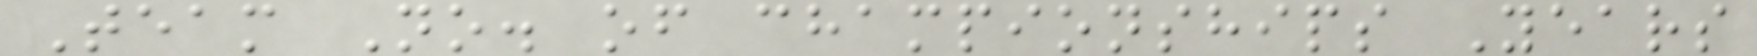Team No. of championships Years
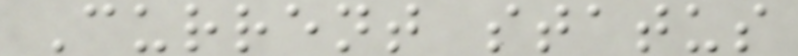Current status
